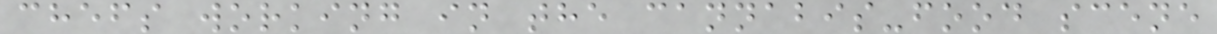chefs working in the cannabis-food scene
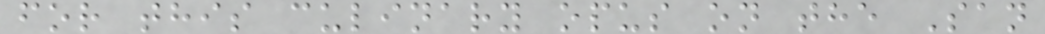for this culinary opus on the San
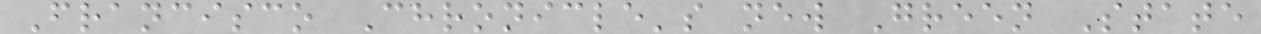Francisco Chronicle's new Green State
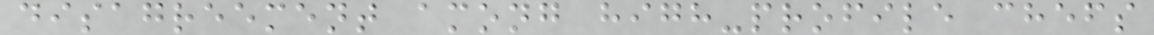disagreement among high-profile chefs
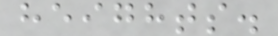heights.
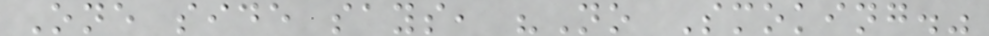One side says, "No Smoking."
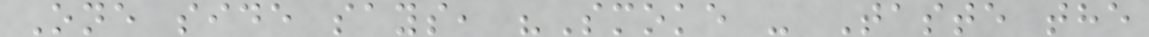One side says, "Smoke - Taste the
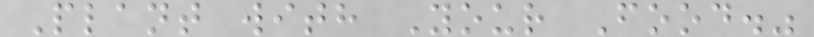Plant with Your Food."
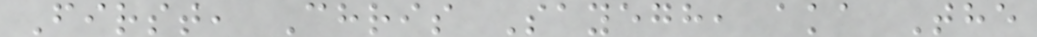First, Chris Sayegh, aka The
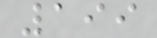199
